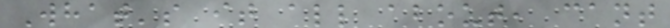What's it all about, cant
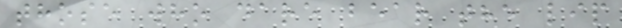those who dare bear the lip
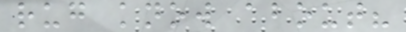rug know about?
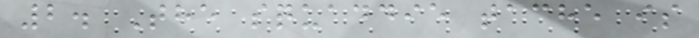2. The squaddie tache is
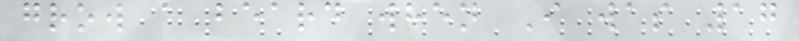grow a beard when I was 17
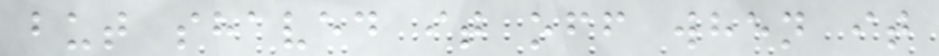but shaved it off when it
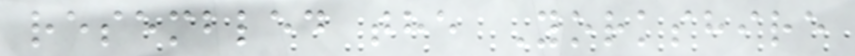resembled the Yorkshire
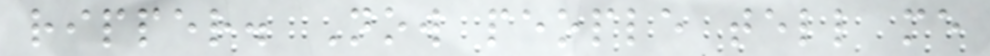ripper. Now people tell me
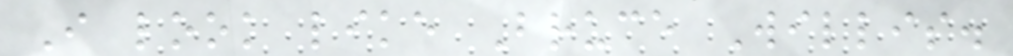I look like Bruce Willis.
